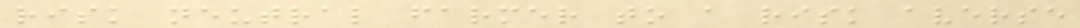risk neutral farmer to a risk averse
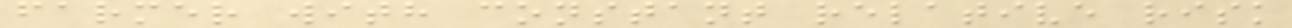farmer with constant relative risk
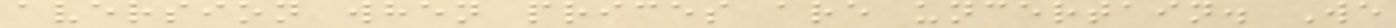aversion when prices are uncertain. We
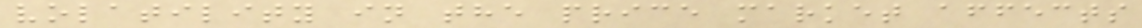volatility in the price market affects
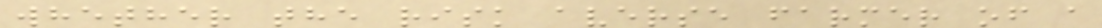whether the risk averse farmer of a
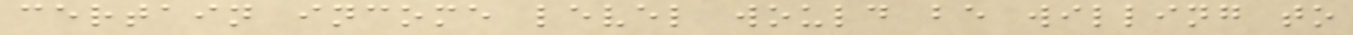certain income level would be willing to
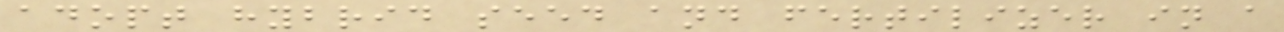adopt hybrid seed and fertilizer in a
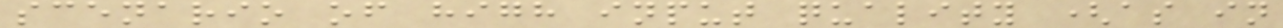scenario of high input quality (as in
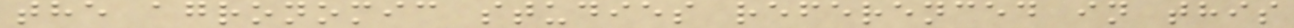the agronomic studies referenced in this
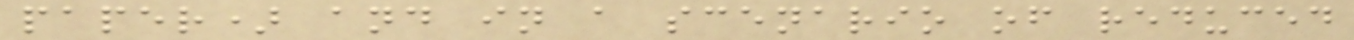paper) and in a scenario of reduced
